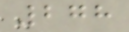278
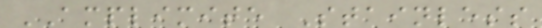AMPLIMITE Stainless
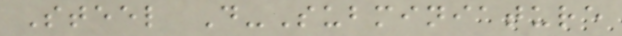Steel D-Subminiature
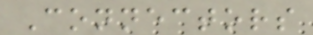Connectors
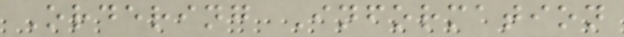Ordering Information
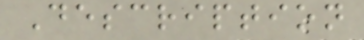Description
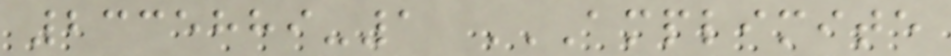2335889-1 AMPLIMITE
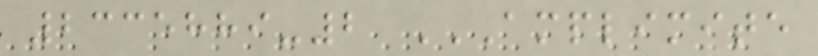2335889-2 AMPLIMITE
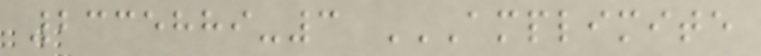2335889-3 AMPLIMITE
